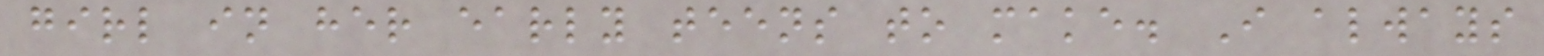girl in her early teens to make. I always
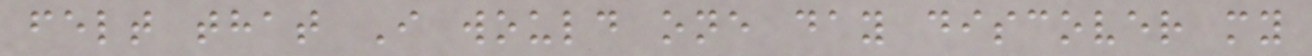felt that I would one day discover my
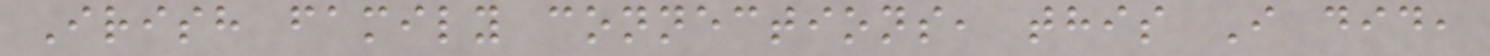Irish family connections, this I did,
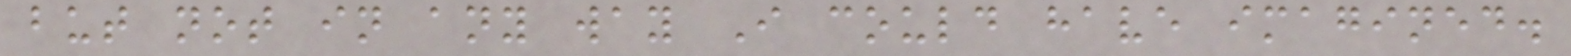but not in any way I could have imagined.
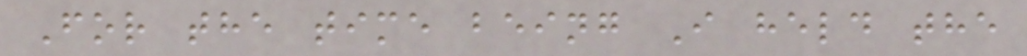For the time being I held the
